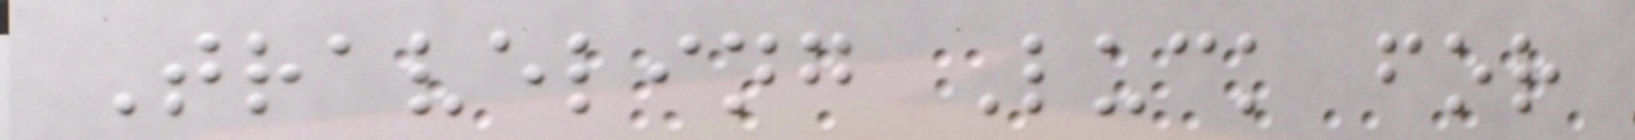Traveling Luck for
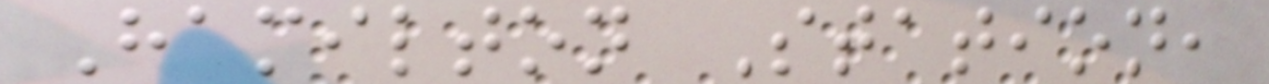Hamilton Station,
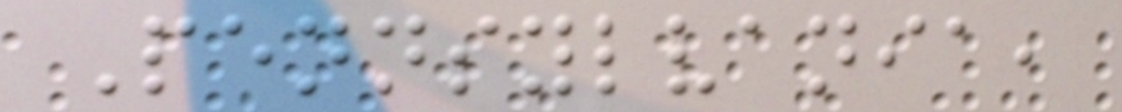Pennsylvania,
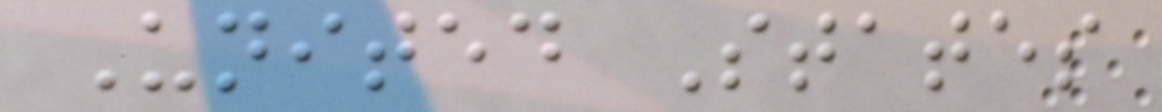United States
